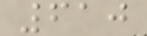610
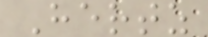Hertz
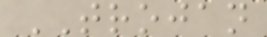TROJAN
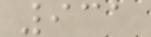931
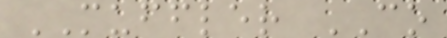MUFFLER CO
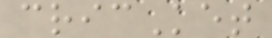cricKet
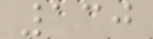130
